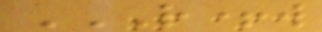R+W
